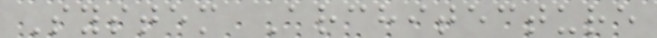System Architecture
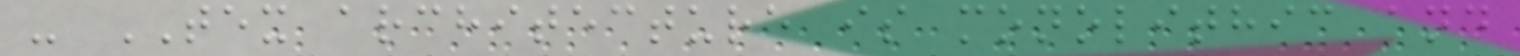- TEX architecture is monolithic and
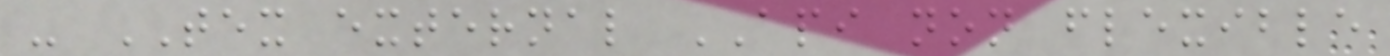- TEX external API non flexible
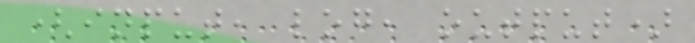(input, log, output)
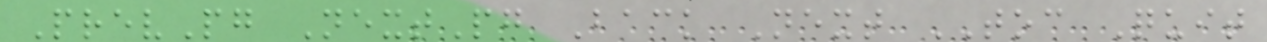PrevPg NextPg Back Next TOC Quit
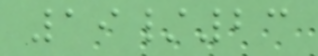19/23
